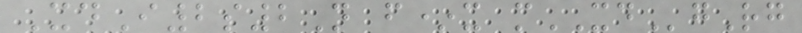XdI2s2N f*x mXDgRg
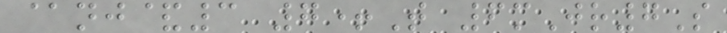@nj&3 7+T 6mJr7S
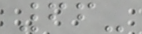66-
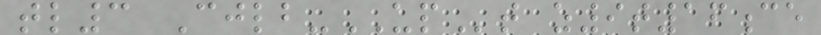tl3 Cjlb-UPt z9t16ce
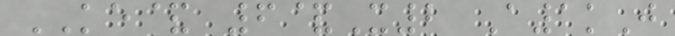KE& 6&X2 A1kJ
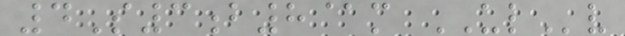4S3b8@m ULv
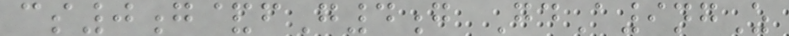cs0g&fG4g GdA9ngZ
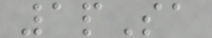1pSa
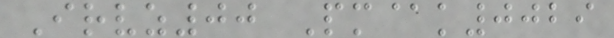Irvz00 Pm@k0029
